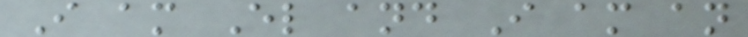I am El and I am an
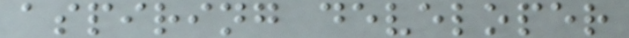aspiring developer
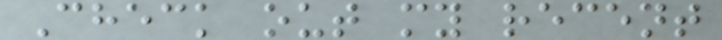Check out my recent
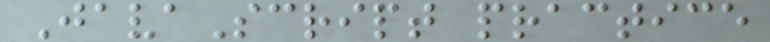JavaScript practice
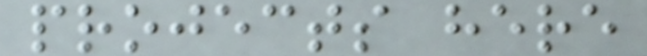projects here
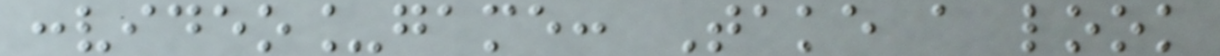:video_game: Take a look
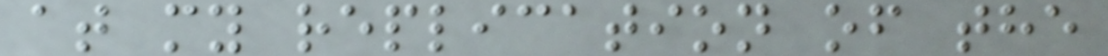at my replication of the
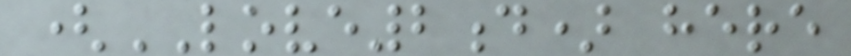(LOVE2d) here
